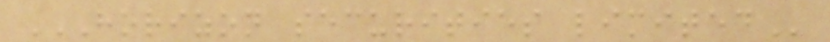HORIZON SECURITIES LIMITED
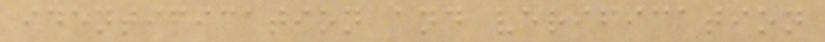identification and verification
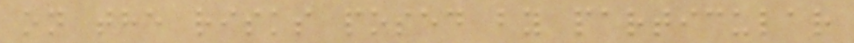on the risks posed by particular
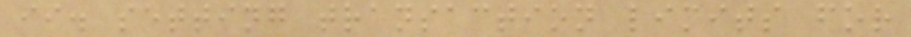ii. setting transaction limits for
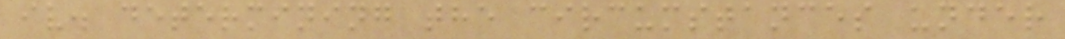iv. determining the circumstances under
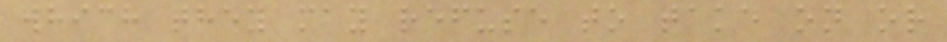which they may refuse to take on or
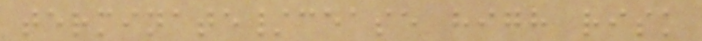terminate/cease high risk
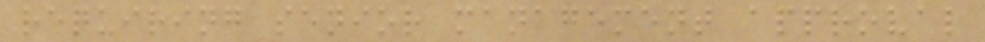requiring senior management approval
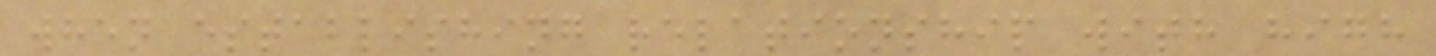when establishing relationship with high
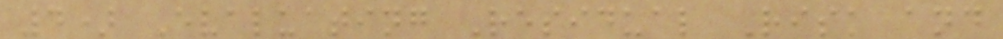4) Evaluating Residual Risk and
